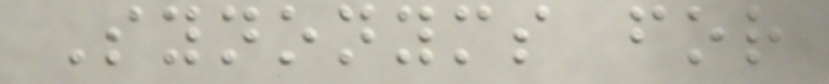Synonyms for
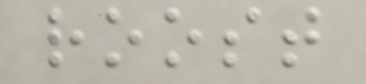roost
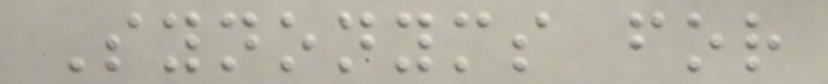Synonyms for
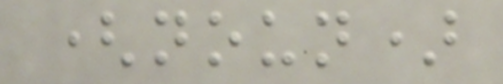(noun)
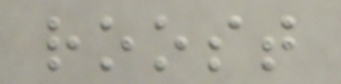roost
